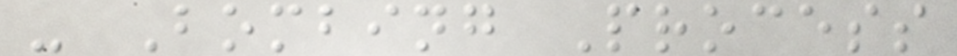- Bombing Process
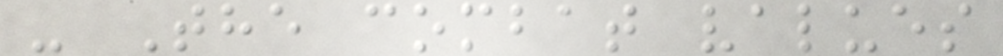- The combat values
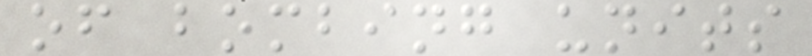of bombing units
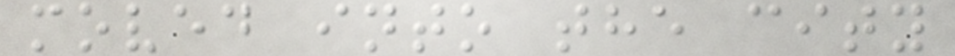moved into the city
